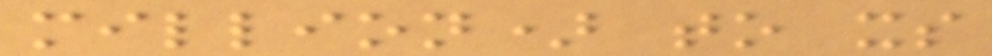million) to its
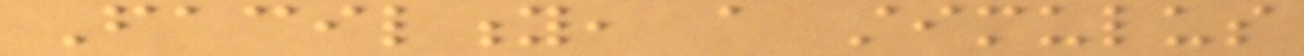Facility, a stimulus
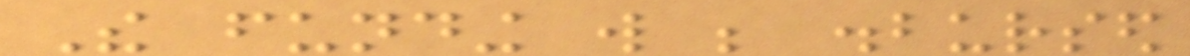The funding will be disbursed
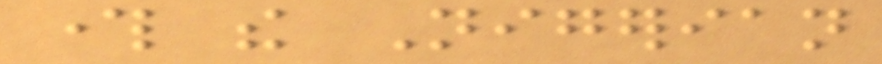through the Nigerian
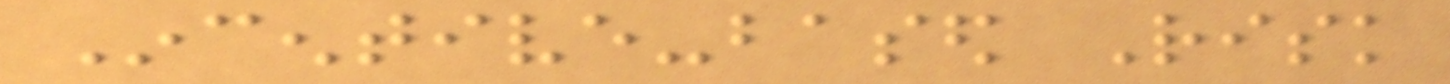Incentive-based Risk
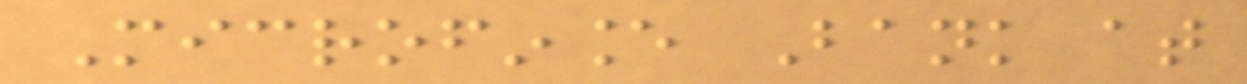Microfinance Bank at
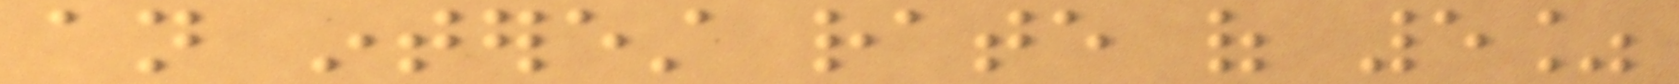an interest rate of 5%
